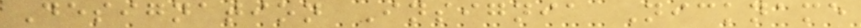Designation Insignia Nickname
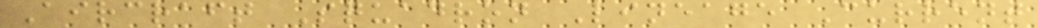Aircraft Squadron Lineage Current
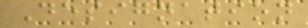Designation
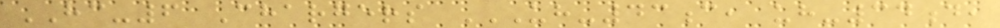HC-6 Chargers UH-43C, UH-34D,
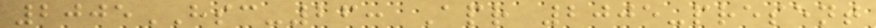2005HSC-26: Apr 2005-present
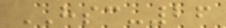HSC-26
